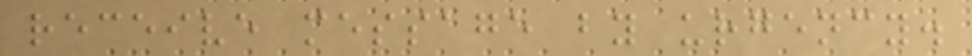receive message by urgency.
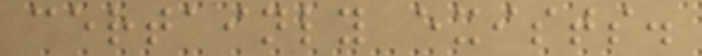certainly exists.
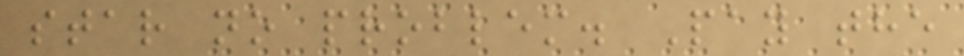star no problem. Pay the
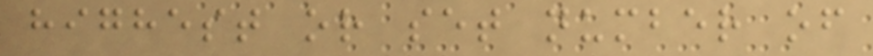highest or set number of
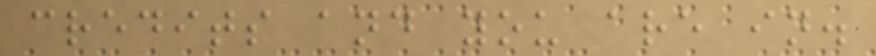credits and you are in.
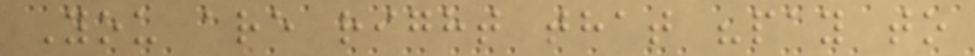You are right that "pay to
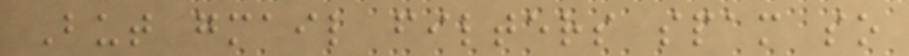But gmail filters spam so
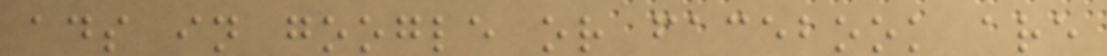ads in google or facebook are
